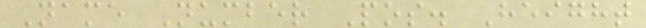Name Number Pos. Height
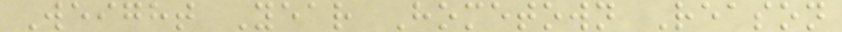Weight Year Hometown Reason
